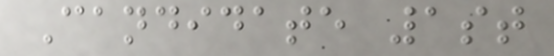Candidate 1st
